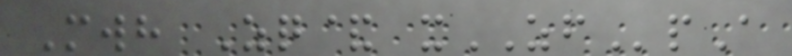Mwh Zq& xZFpA
